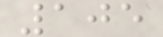105
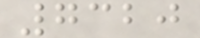7320
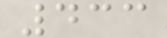433
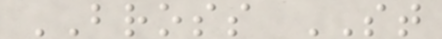BROSS ST
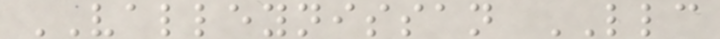VALLEYNISSAN LLC
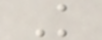K
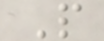P
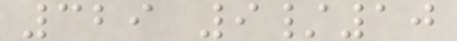329 9/10
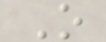O
